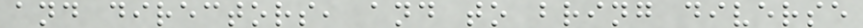and directors, and to bring diverse
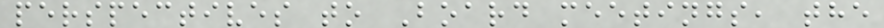perspectives to Board meetings, the
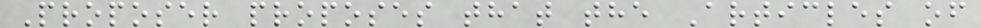Proposer proposes that the Articles of
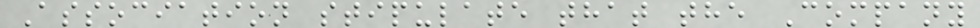Association stipulate that the Company
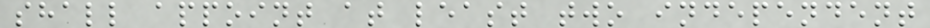shall appoint at least two independent
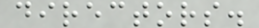directors.
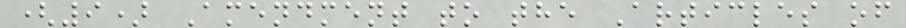(9) Amendment to the Articles of
